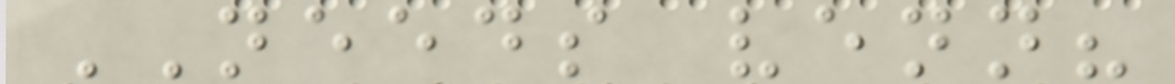NEEDS venn?
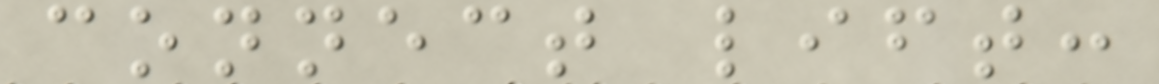connect lift:
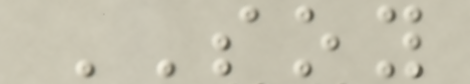SOY
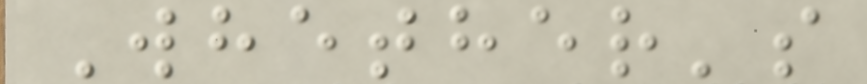Whether's
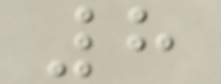8
